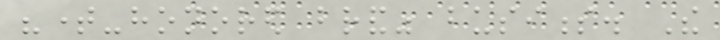"time-honored brand" business. The
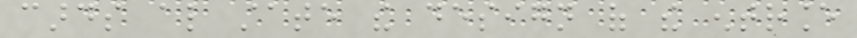cards also state the design of the entrance
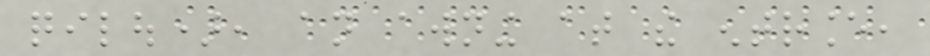qilou), an awning at the entrance,
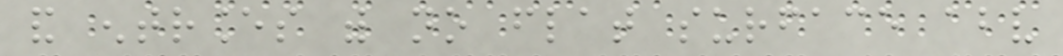and entrances with no flat surface above
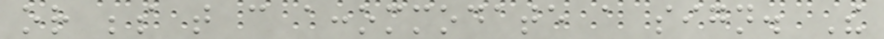or beside that can accommodate a sign. The
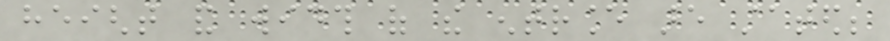height and width of the entrance are stated;
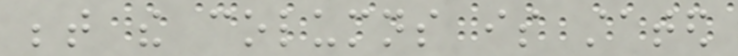between the columns is stated
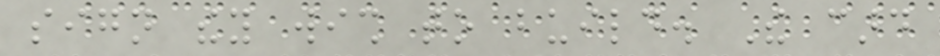sign they wish to build. The card
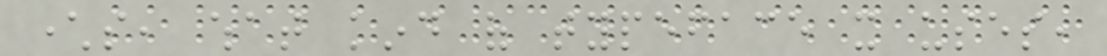characters, what kind of typeface it uses,
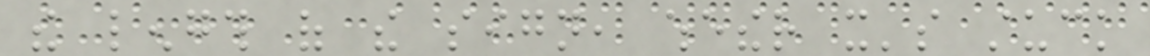the length of the sign, whether it's stuck
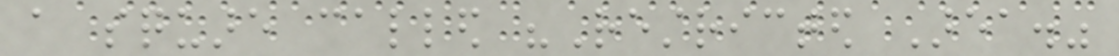a square called "Restricted Area."
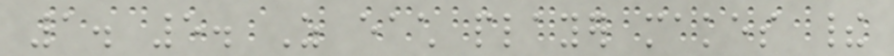1. 5. As each player makes their
